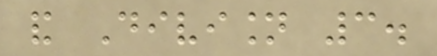and Division 3.
